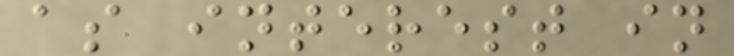as interest in
